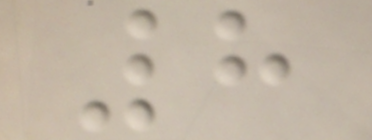8
